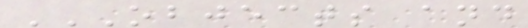OBJECTS AND
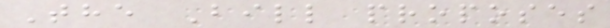The Bill proposes
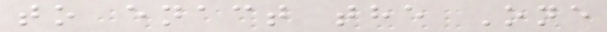to enact the One
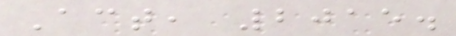Act, 2015.
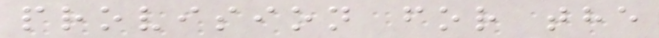provision for the
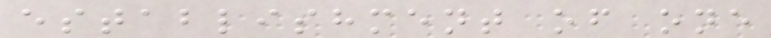establishment of one
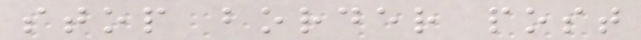stop border post
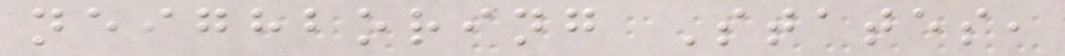neighboring States,
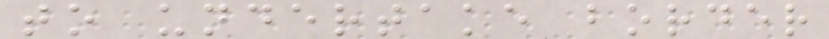to undertake border
